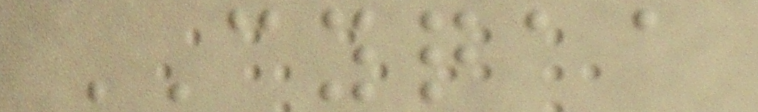CYQAA
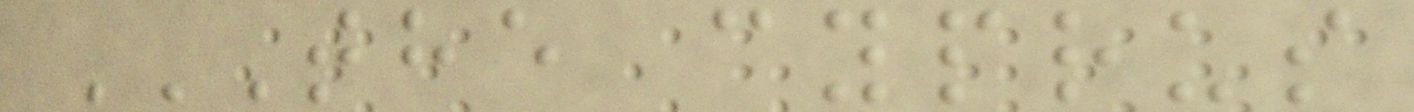THE CYPRUS
